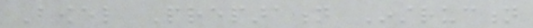Bowel Preparation Instruction
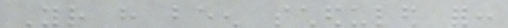Your have been scheduled for:
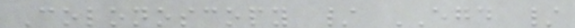Colonoscopy / EGD /
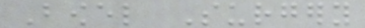Bowel Surgery
